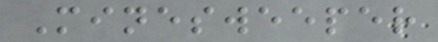Minesweeper
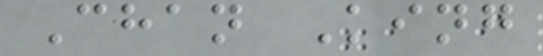Chan King
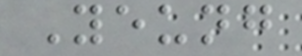Yeung
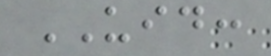UID:
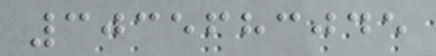3035683045
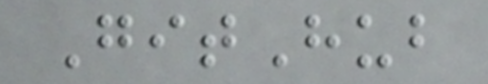GitHub
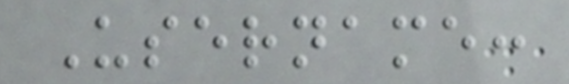Username:
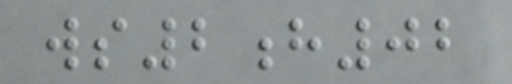ws2h02
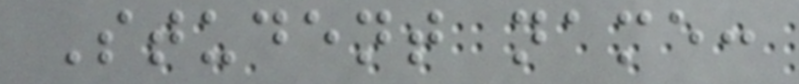Student name:
